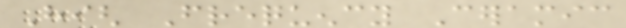High Frequency Ceramic
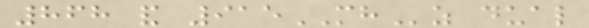868 and 915MHz dual
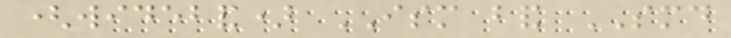(wideband) ISM band SMD
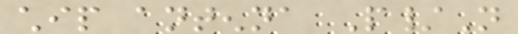chip antenna P/N
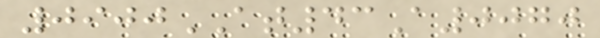0900AT43A0070
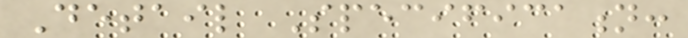Detail Specification:
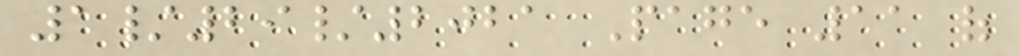1/29/2021 Page 11 of
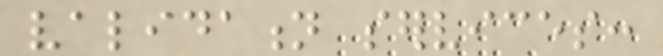validation services:
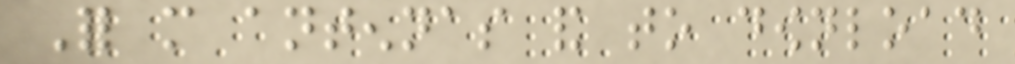For more antennas and to download
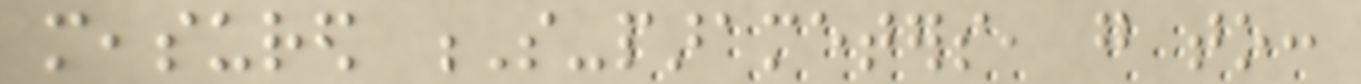measured S-parameters, go to:
